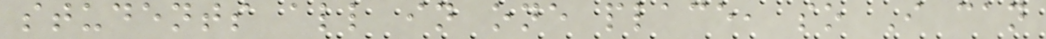students all in one place, so I can
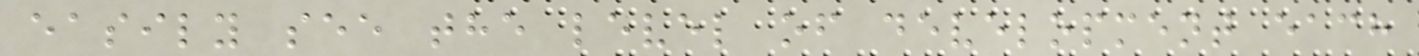easily see the level of development each
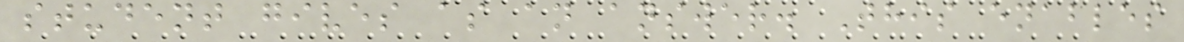student gives as an answer. This enables
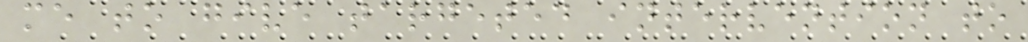me to give targeted intervention to
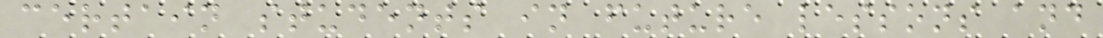certain students in future lessons and
